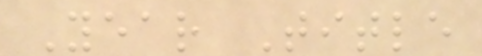Year Title
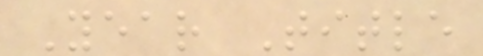Year Title
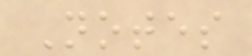Notes
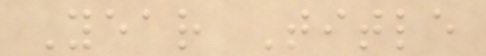Year Title
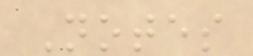Notes
